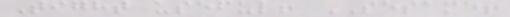Tight useful! SESAME!
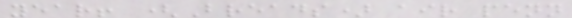year! (Breads) air penn
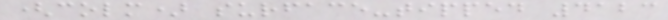(colm) surface-tipped 4123
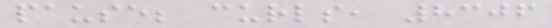pause; curls, 8306
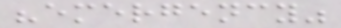"emergency"
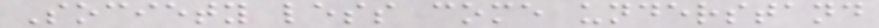Society less come understand
